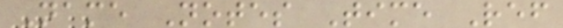Name Notes Time Ref
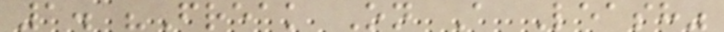1. "Freak On A Leash"
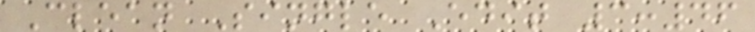Clean Single Edit 3:46
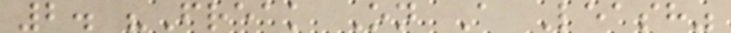2. "Freak On A Leash"
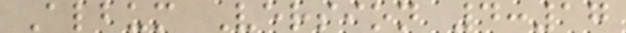Album Version 4:17
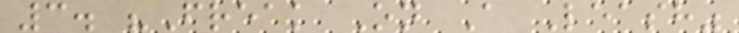3. "Freak On A Leash"
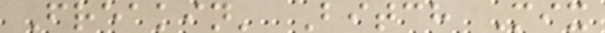Freakin' Bitch Mix
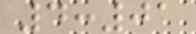4:01
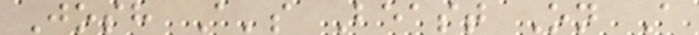Josh A's Beast On A
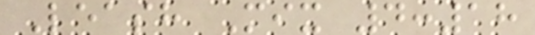Leash Mix 4:18
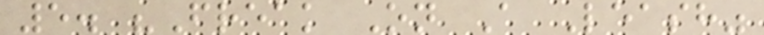5. "Freak On A Leash"
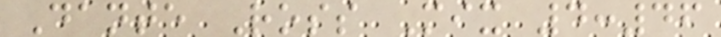Dante Ross Mix 4:46
